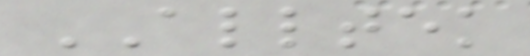ALLTEK
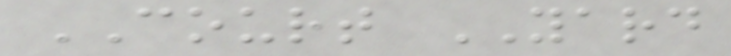COURT YARD
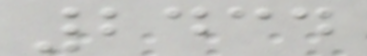2434
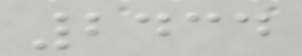2434
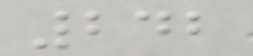242
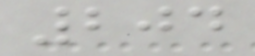204
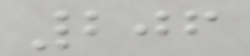206
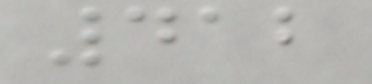412
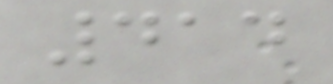414
